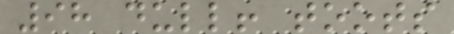98 dull! toots
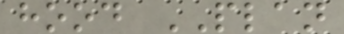hood PLAN
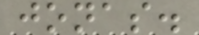jonas.
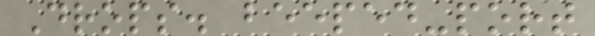Drops. beeped-port
